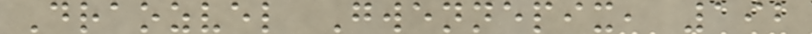Draozvel Gwennepix, 192
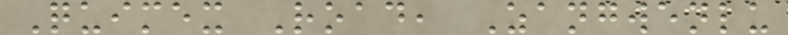Quimex Road, Zangwenlu
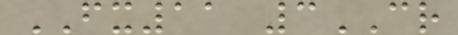FX11 3CR
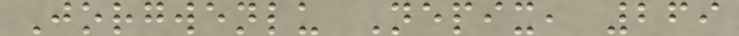Jorgwenlu Nepix, 269
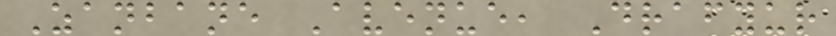Zanbane Avenue, Drafyur
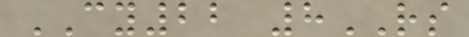CY22 8RS
